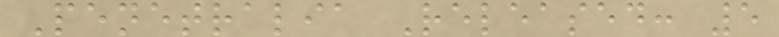Penetralia Released: 5
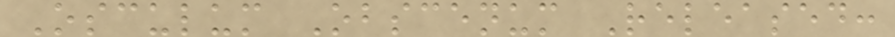Osculum Obscenum Released:
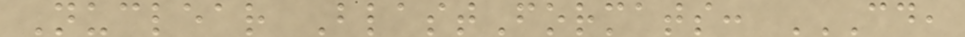Nuclear BlastFormats: CD,
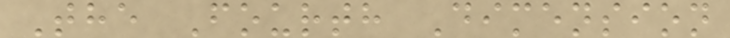The Fourth Dimension
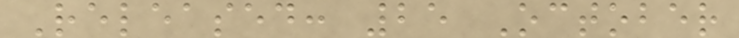Released: 25 October
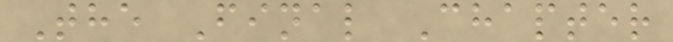The Final Chapter
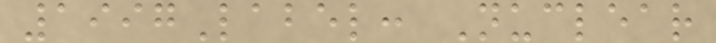1997Label: Nuclear
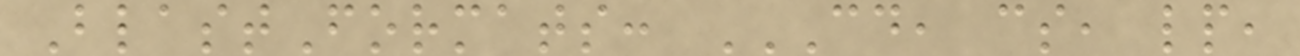BlastFormats: CD, CS, LP,
